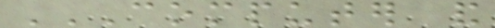COMPUTER AND
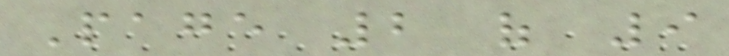Page 2 of 9
